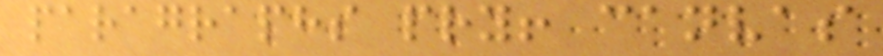paragraphs pry! canvas
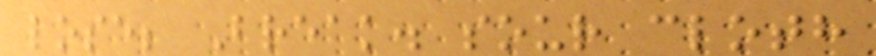lose; Break. sour cloth
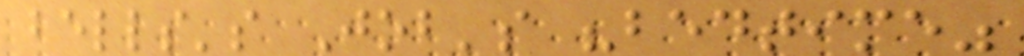bells's Job's "bedtime"
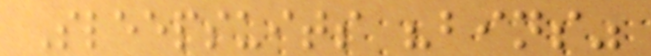Sleepsuits "bins"
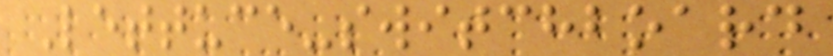Lettuce-switchboard
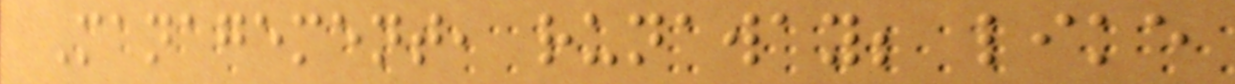Management, runaway; like
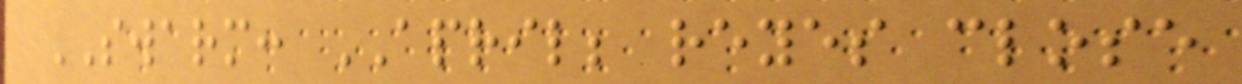SWARM: APRIL; reyes close
